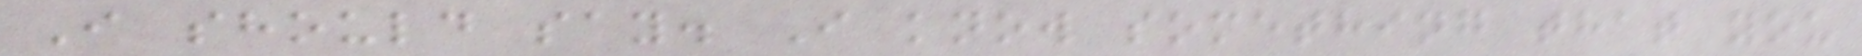I should say. I know something that you
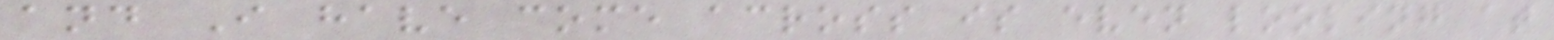and I have come across is even looking at
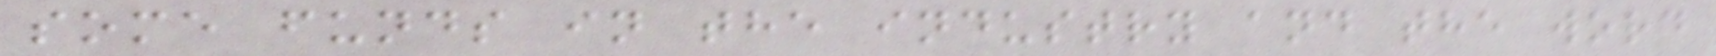some funds in the industry and the word
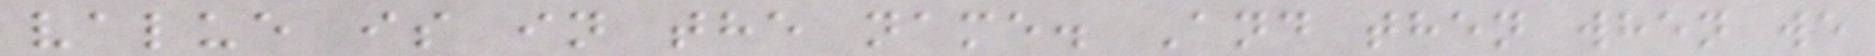value is in the name. And then when we
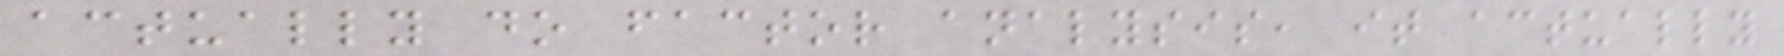actually do factor analysis, it actually
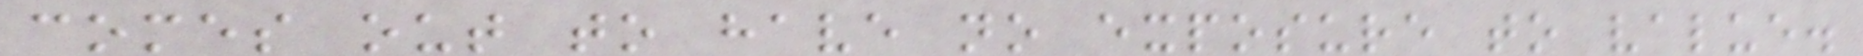comes out to have no exposure to value.
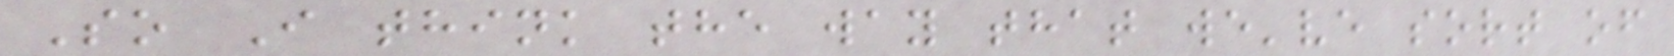So I think the way that we've sort of
